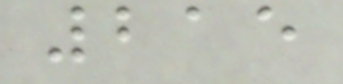215
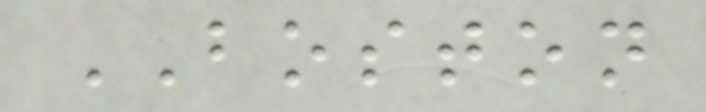BOSTON
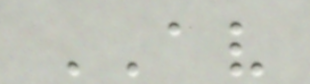AV
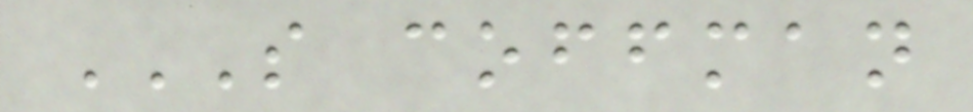S COFFMAN
